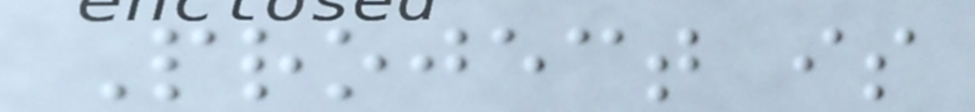Project is
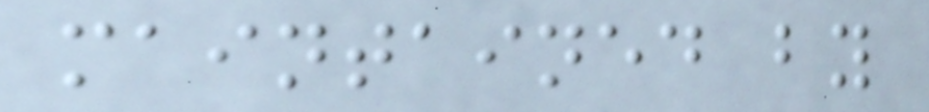maintained by
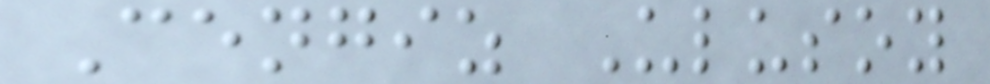Cengiz Ulusoy
